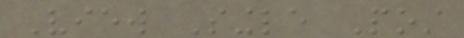View Single Post
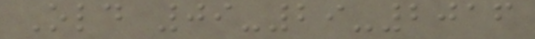Old 09-29-2016
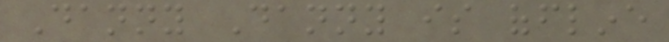Danny Danny is offline
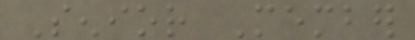Senior Member
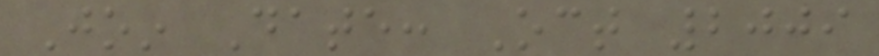Join Date: Oct 2009
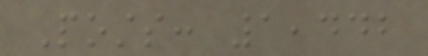Posts: 1,442
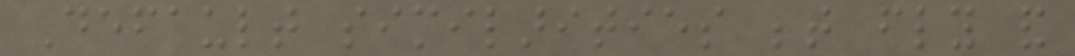Default similarities between fly and
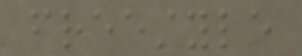freestyle
